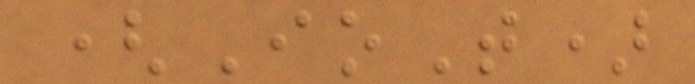(IoT)
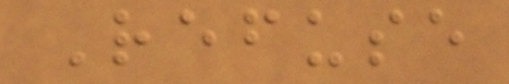Refuse
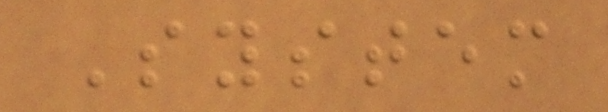System
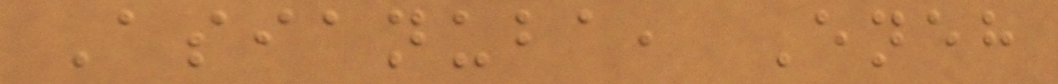Asianuba, Eneh
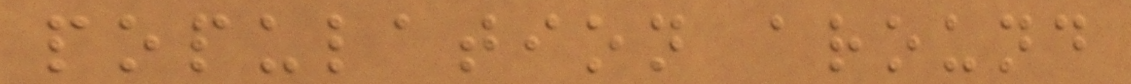population around
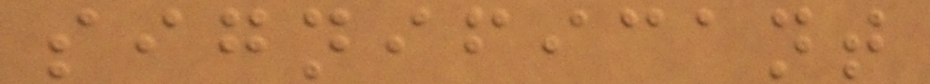significant
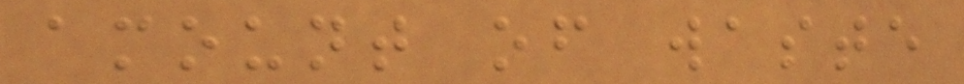amount of waste
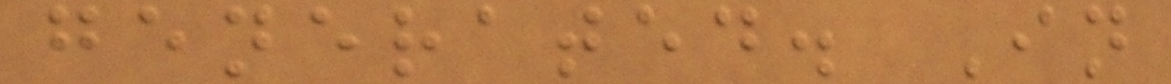generated. In
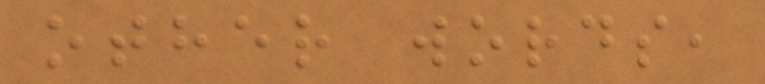other words,
